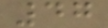47
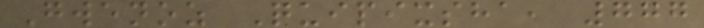Gwenoz Quipixsha, 777
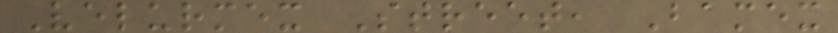Velurmex Street, Bamex
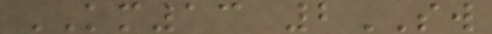KM13 2SW
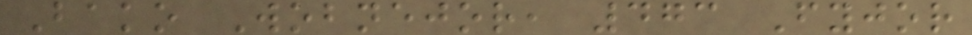Bako Wobnejor, 473 Fyjor
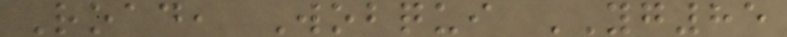Road, Wobqui YG85
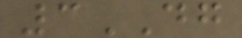3DG
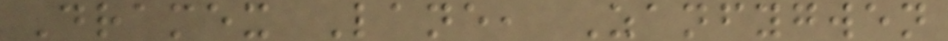Dramex Lane, Zanfygwen
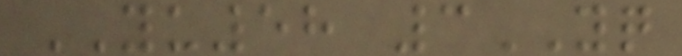YU58 3YQ
